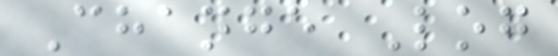Change Log
